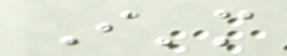I'm
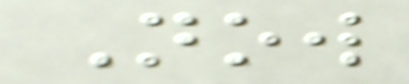Now
